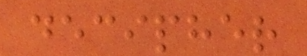decipher
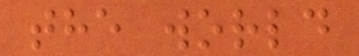the world
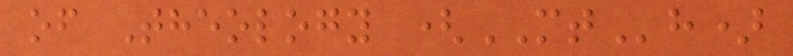of Theology (MTh)
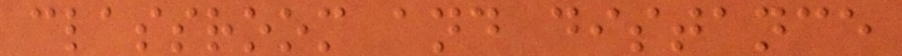classroom and distance
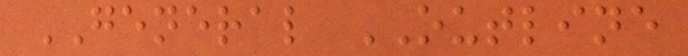GENERAL OUTLINE
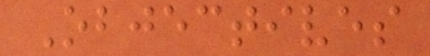Objectives
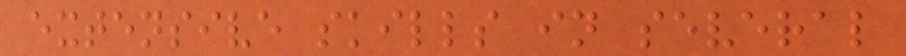extensive skills in several
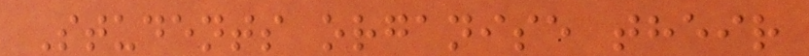Students organise their
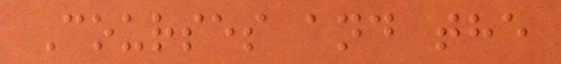Courses and the
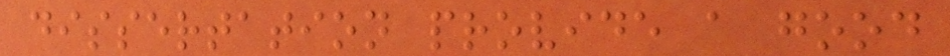dissertation provide a good
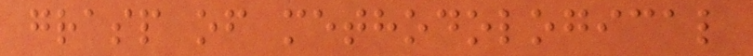grasp of methodological
